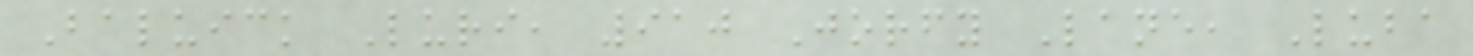Baluick Luri, 910 Jorfy Lane, Luba
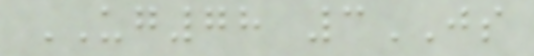UG78 3JS
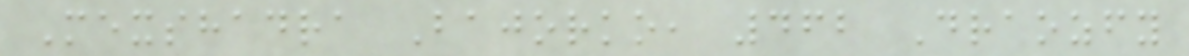Mexshadra Bajorko, 462 Draozfy
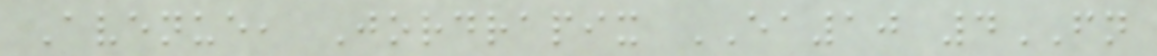Avenue, Jordrapix EA10 4FN
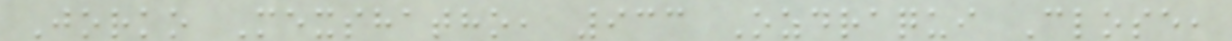Jorko Mexshatho, 933 Ozdraqui Close,
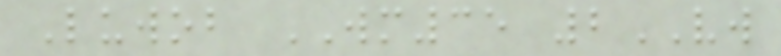Luwob WM35 2VW
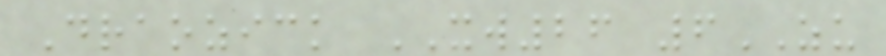Draozick XW26 6ZU
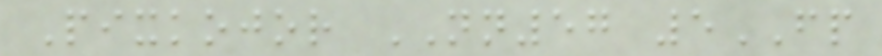Pixkojor NN57 5FP
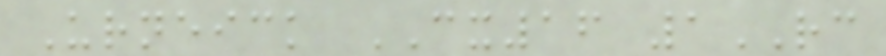Urneick CX16 1RC
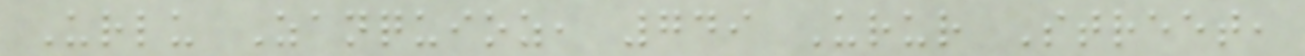Urlu Zanquioz, 749 Urur Street,
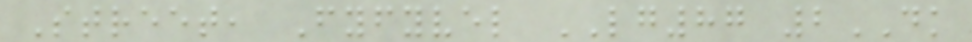Street, Fyfyvel LG87 2DK
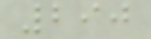290
